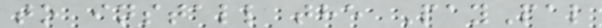to install the PayPal
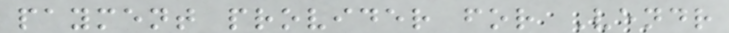payment provider for Vendr
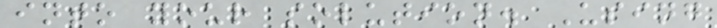into your solution. Using
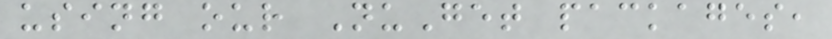using our NuGet packages,
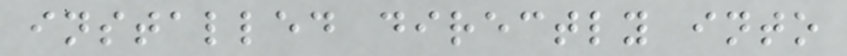installed directly into
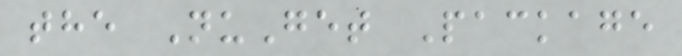the NuGet Package
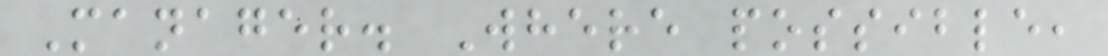Manager. Where possible,
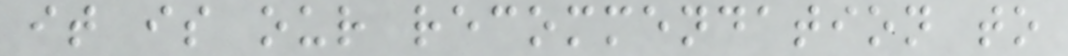it is our recommendation to
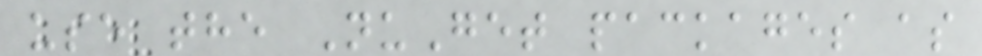use the NuGet packages as
